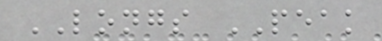LONGS PEAK
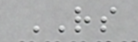RS
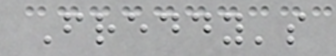Freddy's
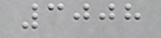3008
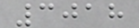3018
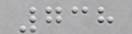738
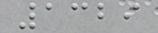1329
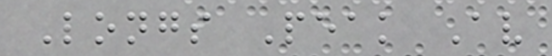Longs Peak Av
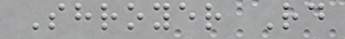Shroyer Rd
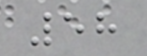58
